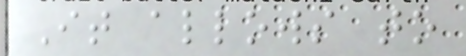It allows to
